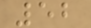52
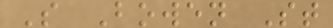S Bowen St
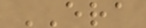ERA
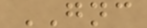GNC
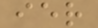ier
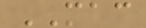MAC
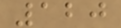120
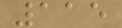115
